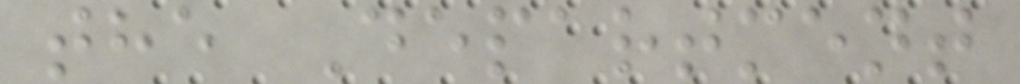the Department
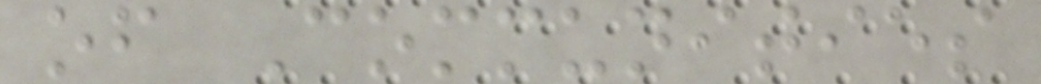of Communities
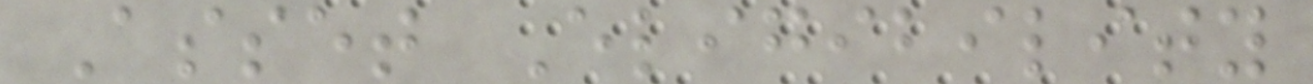Asset Eligibility
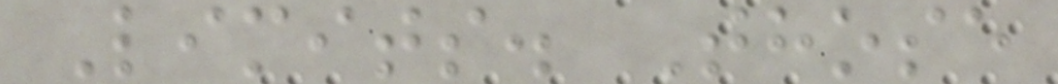Limits. Those
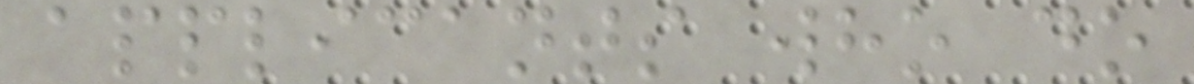applicants who do
